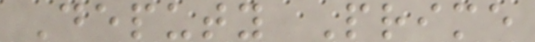Deputy Prime
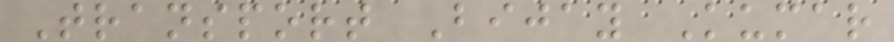Transport Bijay Kumar
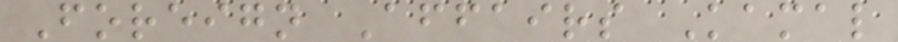Foreign Affairs Kamal
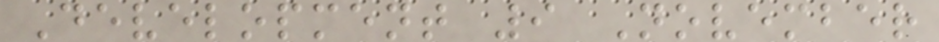Development 9 November
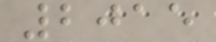2015
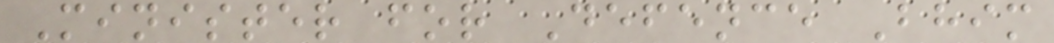Minister for Defence Bhim
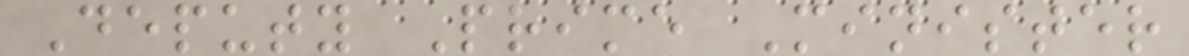Deputy Prime Minister
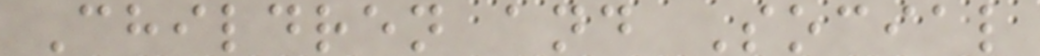Children and Social
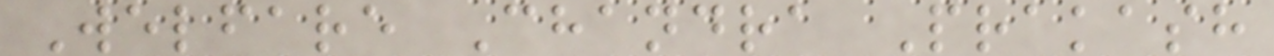Welfare Chandra Prakash
